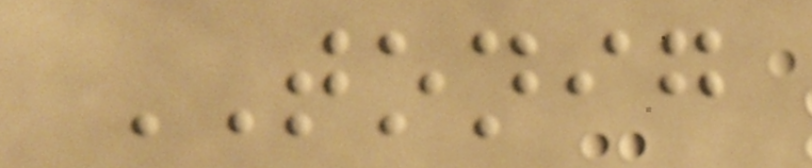TONIG
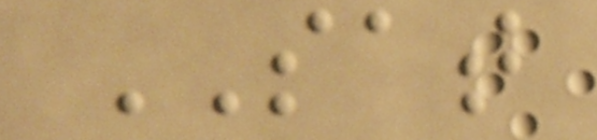SAT
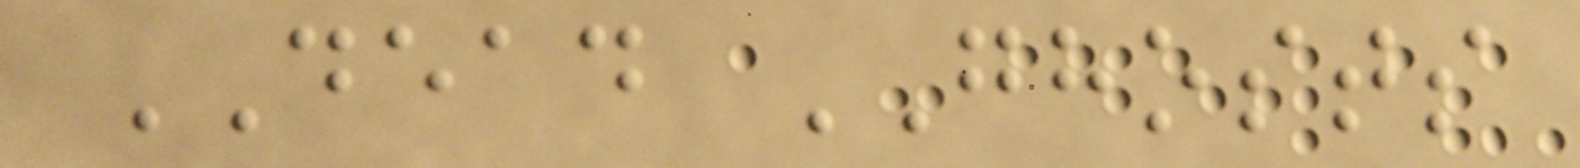DEAD GHOSTS
